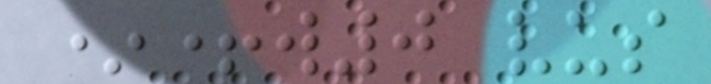*+w0 vus
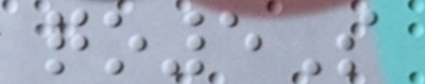qo5S
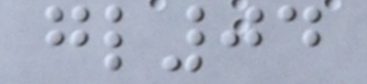gl04
